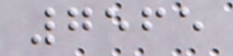7565
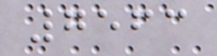7563
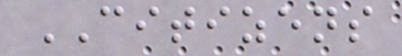CITIZENS
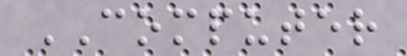COMPUTER
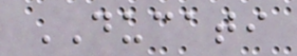DUCATI
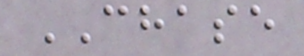CHASE
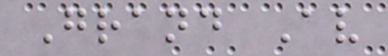Grand Av
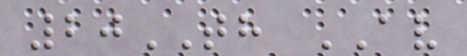20TH AV
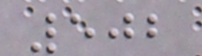502
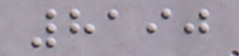8190
